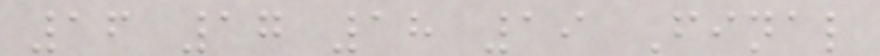16 17 18 19 Final
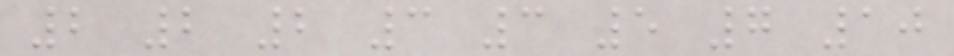2 2 2 3 3 5 7 10
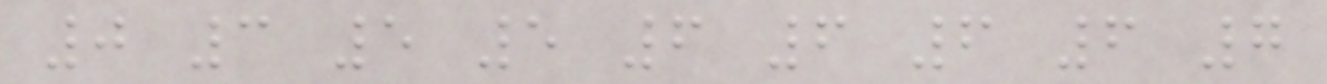0 3 5 5 6 6 6 6 7
